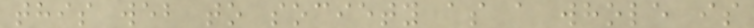this web to society as a whole is
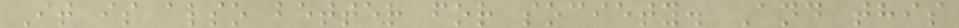It is also better for society. And this
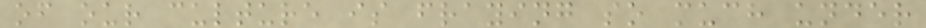of our culture is fraying so much under
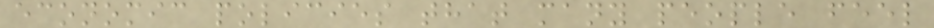economic policies that many people feel
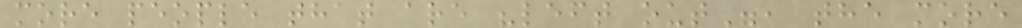more people that are "left out", the more
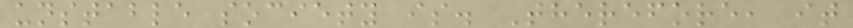unstable society is. Therefore, it
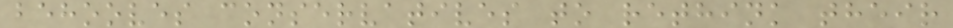behooves conservatives to rethink their
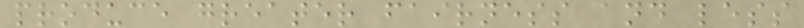produce greater fairness and less
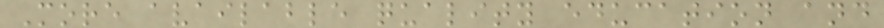More available quality education and
